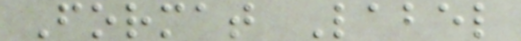Format Label
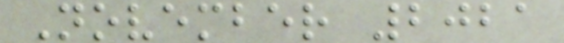November 2021
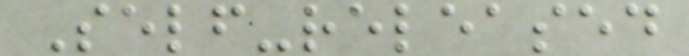Self-released
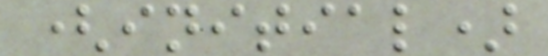(initial)
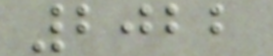2022
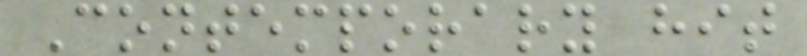Contemporary hit
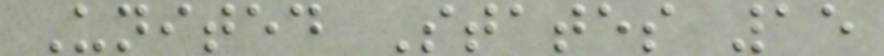United States 15
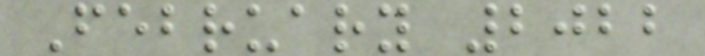February 2022
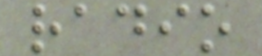radio
